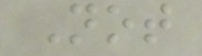Not
